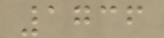1736
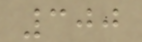300
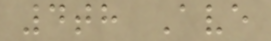4th Ave
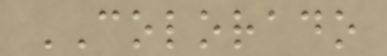COLORADO
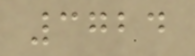3724
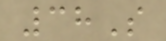38S
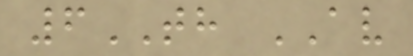6TH AV
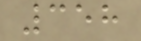358
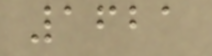1621
